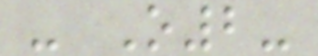- O2-
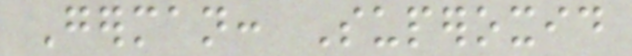German: Superoxid
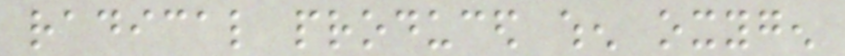radical produced when oxygen
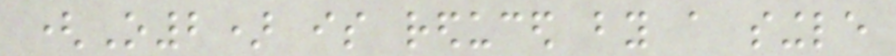(O2) is reduced by a single
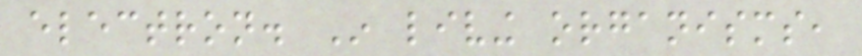electron. In living organisms,
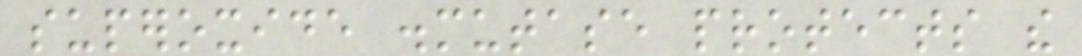superoxide dismutase protects the
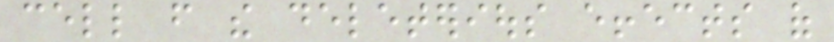cell from the deleterious effects of
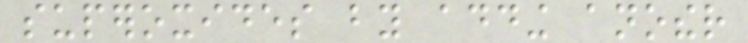superoxides by adding another
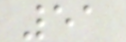51
